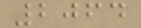2064
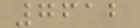7612
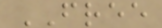FREE
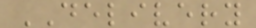DELIVERY
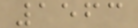1563
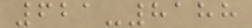621-8188
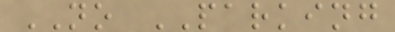NO PARKING
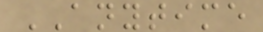ANYTIME
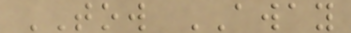TOW AWAY
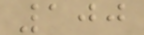100
